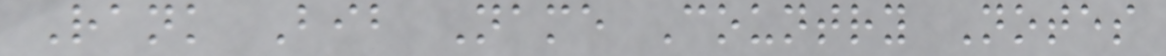Rank Bib Name Country Notes
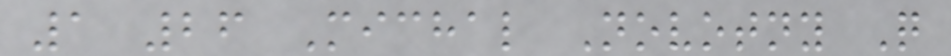1 26 Michal Novotny Q
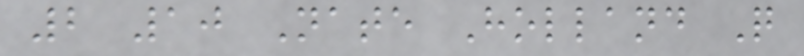2 10 Nate Holland Q
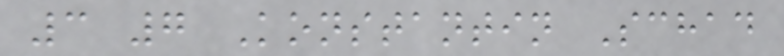3 7 Konstantin Schad
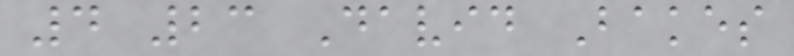4 23 David Bakes
